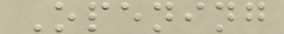Opening
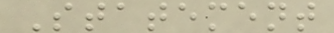Statement
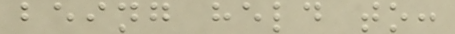being held to:
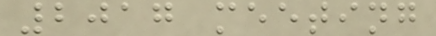2017 meeting
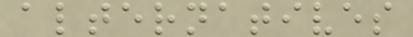alternatives
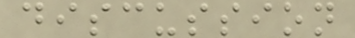discussion
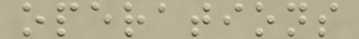operations
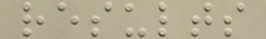results
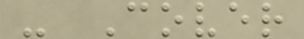- Cover
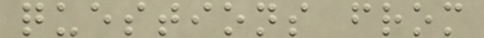questions from
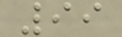99
